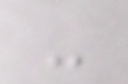-
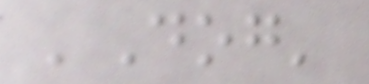'Dog'
